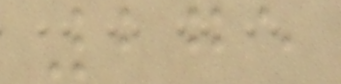275
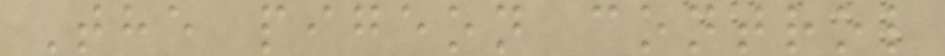The pigeon control
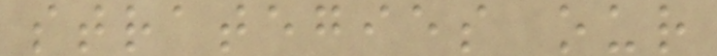strategies our
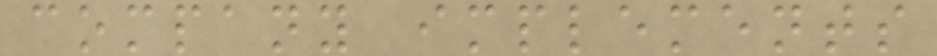company implements
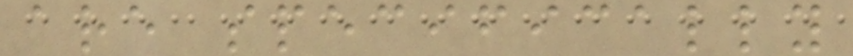are specifically
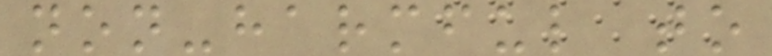non-harmful to
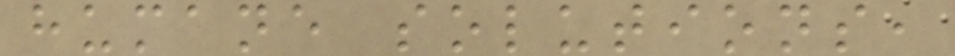humane solutions,
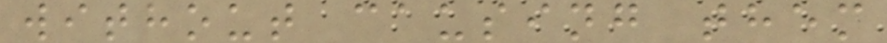without causing them
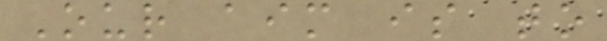Our aim is to
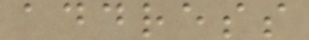address
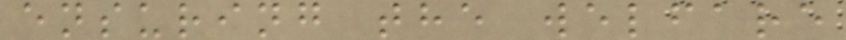ensuring the welfare
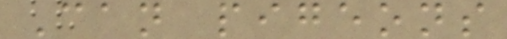Can pigeons
